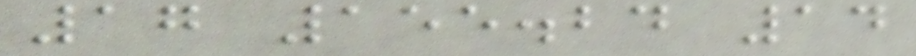17 155.24 14
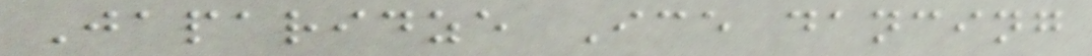Japaridze Ice dancing
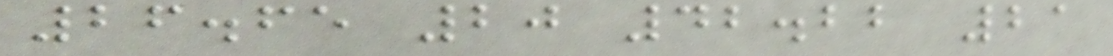26.65 20 42.22 21
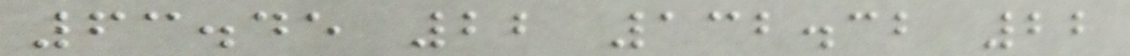63.45 22 132.32 22
